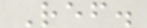Ref.
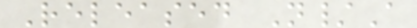Released N/A
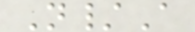N/A
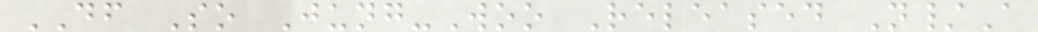DF So Jung-Woo Released N/A
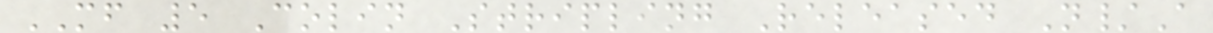MF 5 Colin Stripling Released N/A
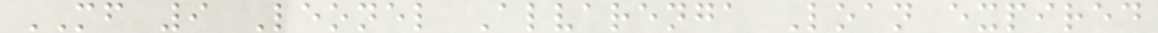MF 9 Leonel Alvarenga Loan expired
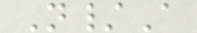N/A
